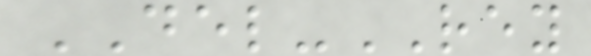DEL-REY
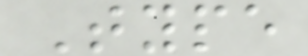Type
